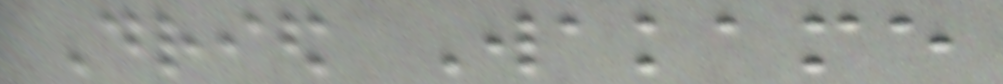Dried Wakame
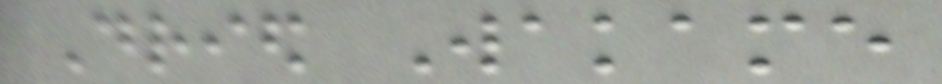Dried Wakame
